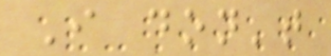I don't
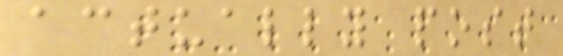actually post
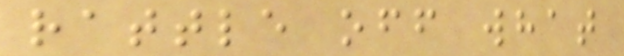rattle off what
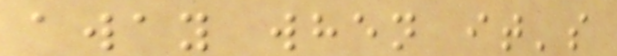away when it's
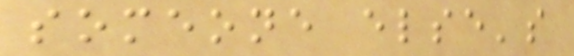someone else's
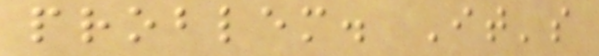problem. It's
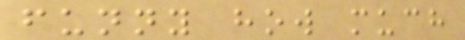funny how much
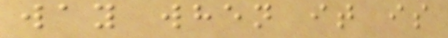way when it is
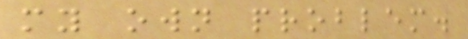my own problem.
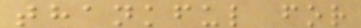thankful for
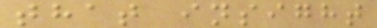that insight
